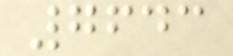7643
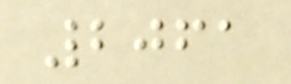2061
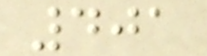401
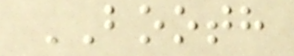BOOTH
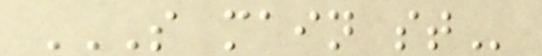S MAIN ST
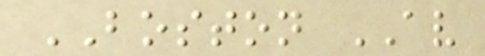BOSTON AV
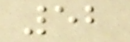52
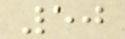50
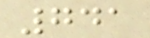741
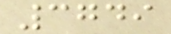3749
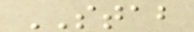STAB
